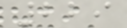229
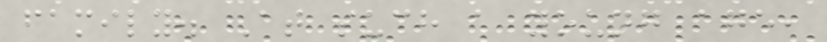family. At such a young age,
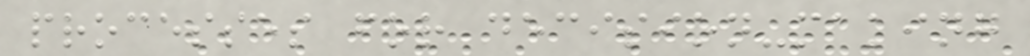processes for decision-making
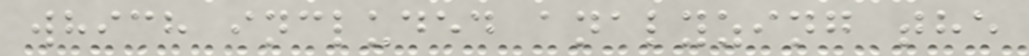which included analyzing the
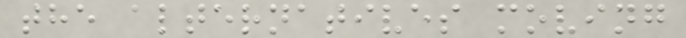the alternatives moving
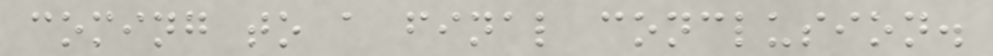coming to a final conclusion.
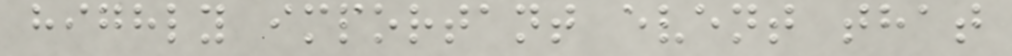highly important event that
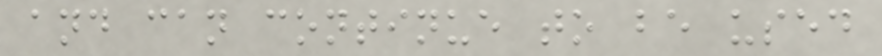and can continue to be used
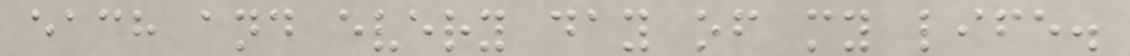each and every day of my life.
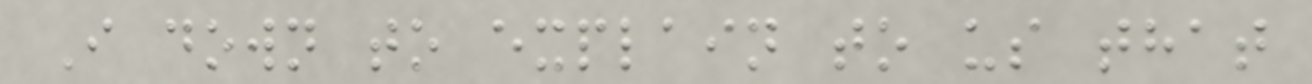I down to explain to us that
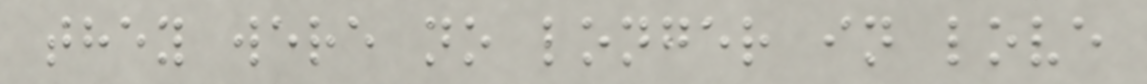they were no longer in love
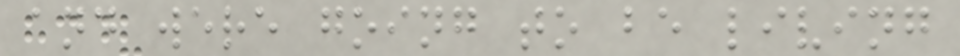and were going to be living
